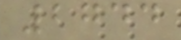2744
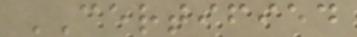CERTIFIED
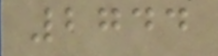2744
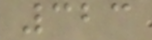323
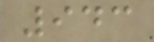943
